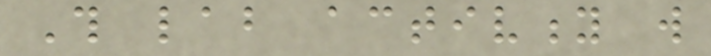This lab activity will
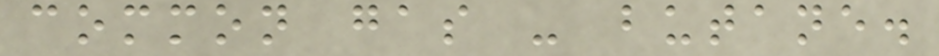common gas - butane.
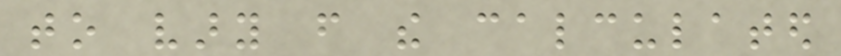to vary from the calculated
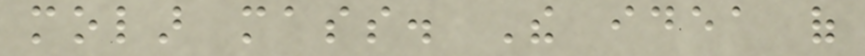molar mass. The idea of
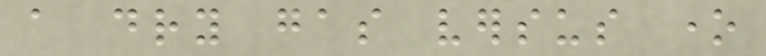a dry gas versus one
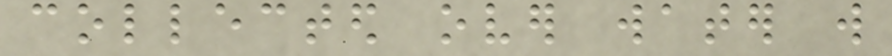collected over water will
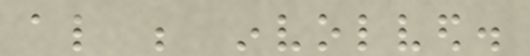also be involved.
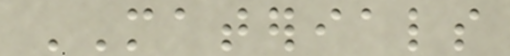MATERIALS
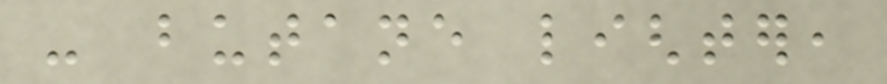- butane lighter,
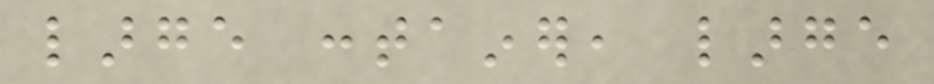large container, large
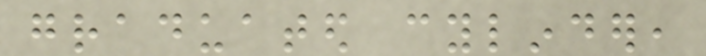graduated cylinder,
